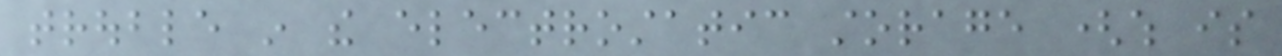trouble in the electrostatic storage (which is
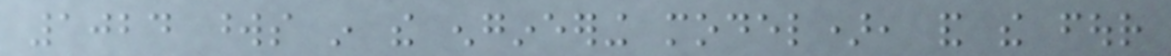1024 words in the engineering model), and the four
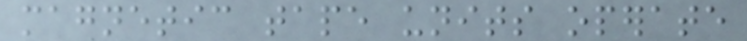magnetic tape units operate
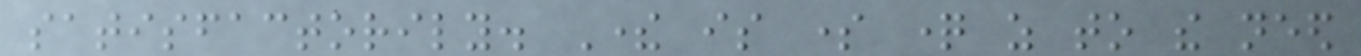satisfactorily. There is some question as to the need
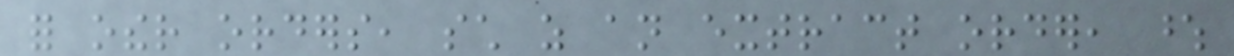for other orders, such as an extract order, whose
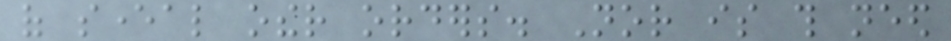of several other orders. Nor is this need
